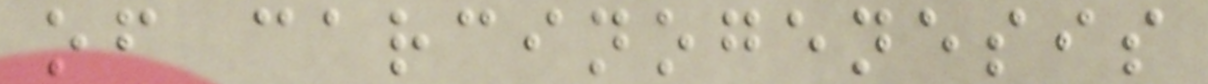of carcinogenesis
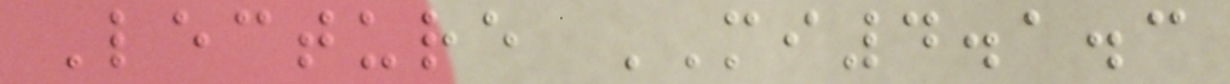Lecture MI4.1.3
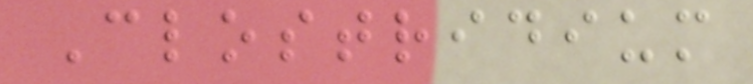Clostridium
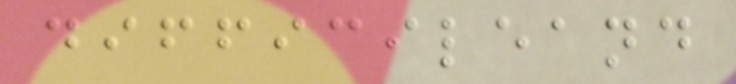difficileand
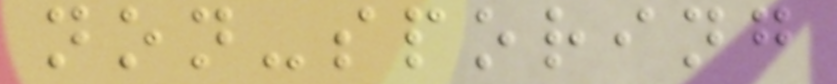non-sporing
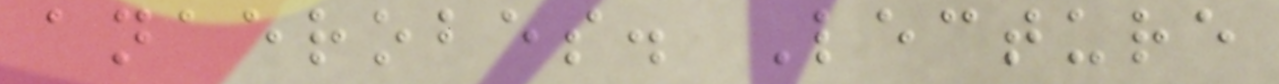anaerobes. Lecture
